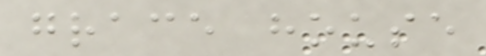grace house
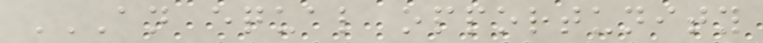AN EQUAL OPPORTUNITY
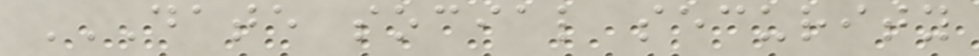DATE SOCIAL SECURITY
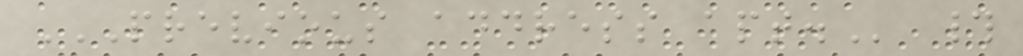PREVIOUS ADDRESS APT. #
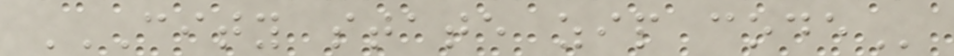CITY STATE ZIP CODE
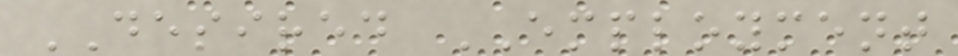DESIRED EMPLOYMENT
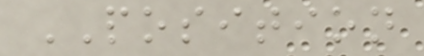POSITION
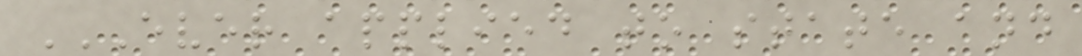EVER APPLIED TO STATE AND
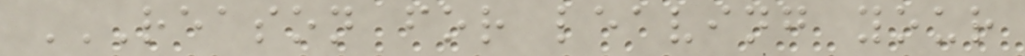REASON FOR LEAVING YOUR
